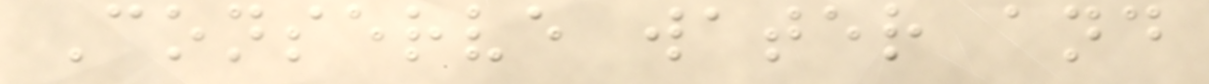Conserve water and
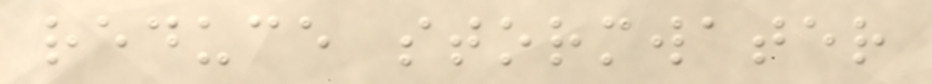reduce stormwater
